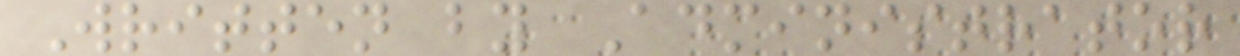Written by Administrator
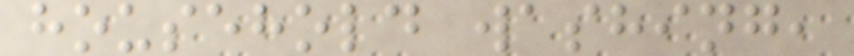household washing,
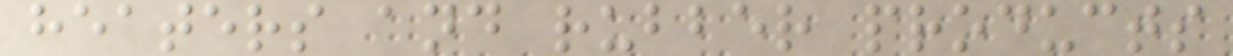heaters and rubber products
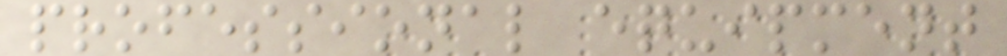professional equipment
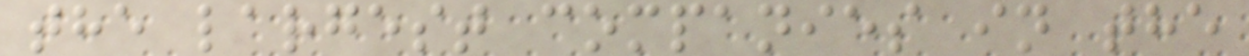the largest companies in the
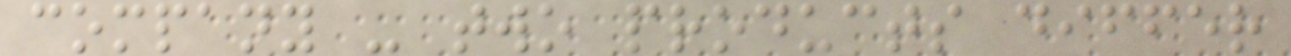company - two products differ
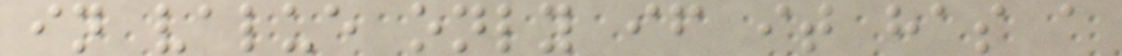in value only if it has a
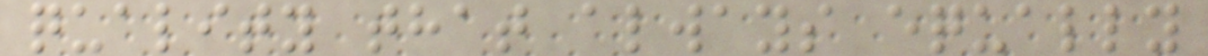quality that always equally
